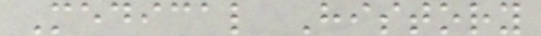Medical History
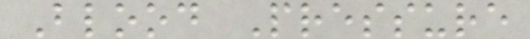Blood Pressure
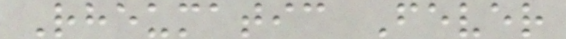Rheumatic Fever
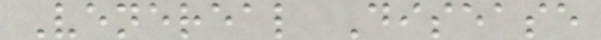Venereal Disease
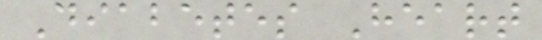Diabetes Heart
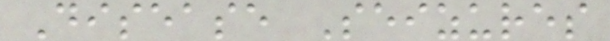Disease Seizures
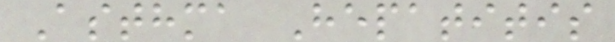Asthma Hepatitis
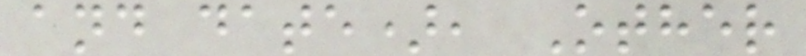and date), Other
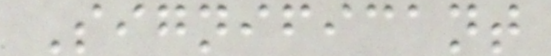Significant
